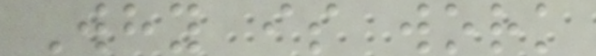Why is work
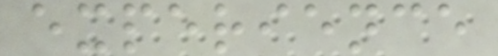experience
